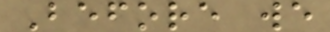Before we
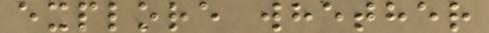explore whether
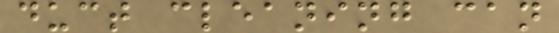duct cleaning can
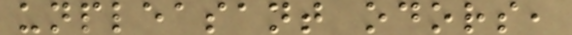unpleasant odors,
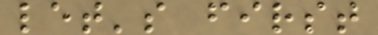let's first
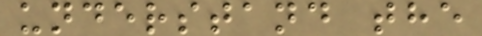understand the
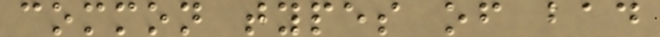common types of bad
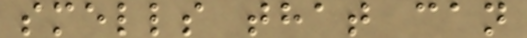smells that can
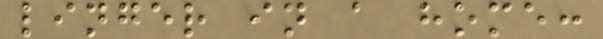linger in a home:
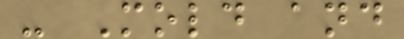- Mold and
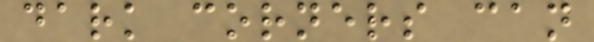dark corners can
